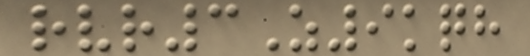rvr3Z9kqh
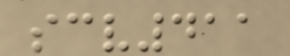scv411
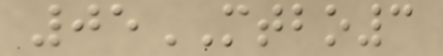05MTBO3
